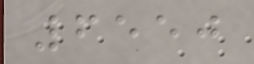6550
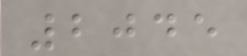2045
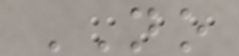NO
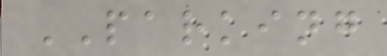PARKING
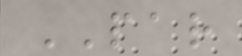PAR
